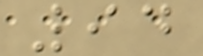94
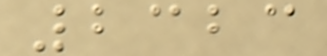2323
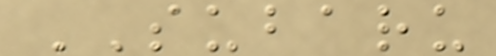SUBARU
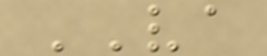VA
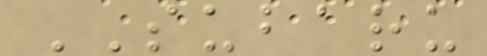SUBARU
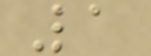1
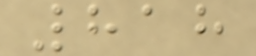818
